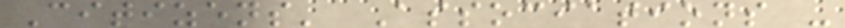Citizens' Associations -
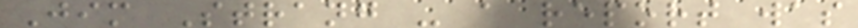Jim Strang - a report was
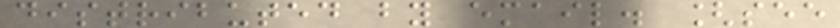distributed by email. [see
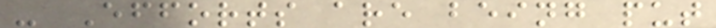- Efforts are being put
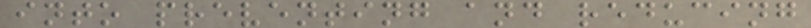into preventing and reducing
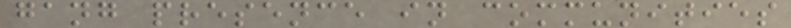gang presence in communities
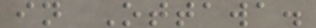in Ottawa.
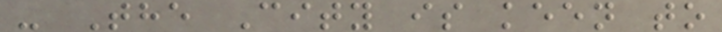- The City is keen to
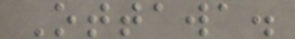Ottawa.
